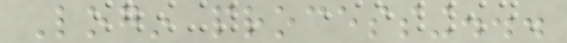Login processing...
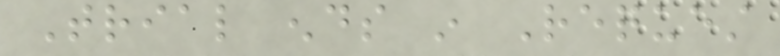Trial ends in Request
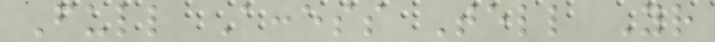Full Access Tell Your
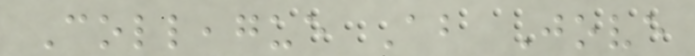Colleague About Jove
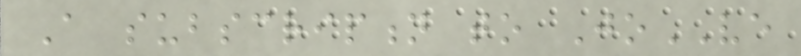A subscription to JoVE
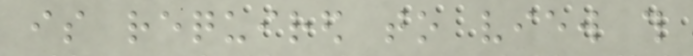is required to view this
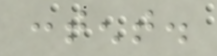content.
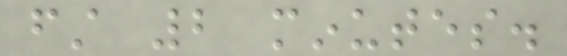first 2 minutes.
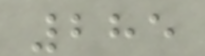285
